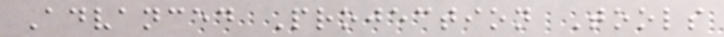Advanced Projection Tools
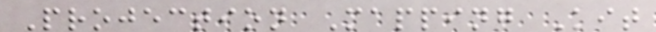Projection Mapping Kit
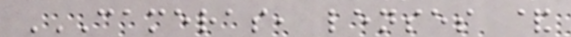CAMERAS, LENSES &
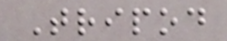Tripod
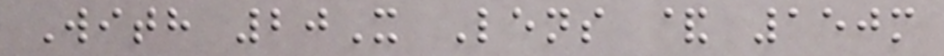With 20X Lens & 150m
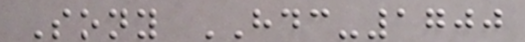Sony HDC-1700
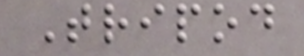Tripod
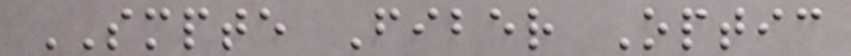SMPTE Fiber Optic
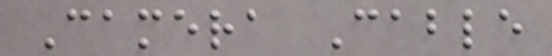Camera Cable
